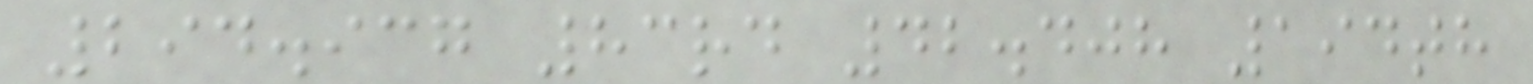294.937 83rd 42.408 194th
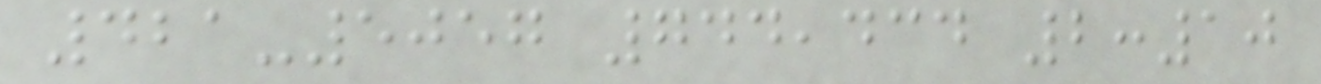421-5057 744,434 2:10
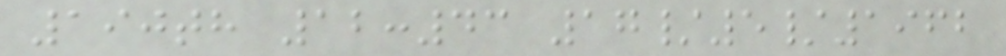190th 12:43 17/5/1962
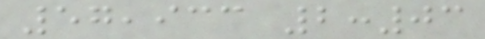57,933 2:03
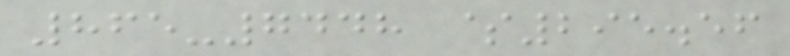865-7448 $295.56
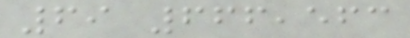69 666,563
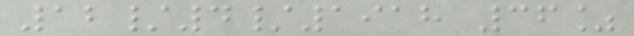12/4/1918 36%
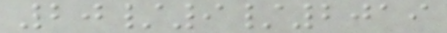20/9/2019
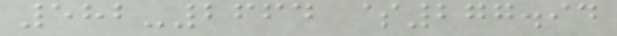582-2664 $277.94
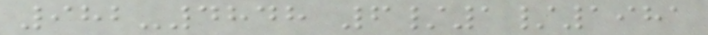982-4848 6/1/1981
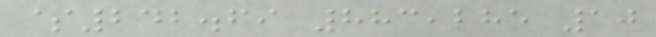$242.69 883,285 10
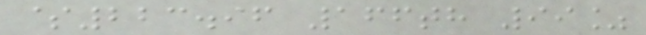$223.96 166th 99%
